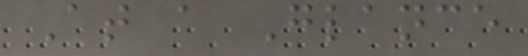At a Glance
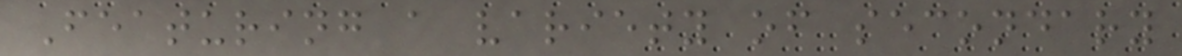Featuring a variety of secondary
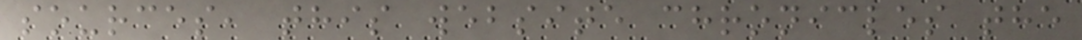sources, this website chronicles the
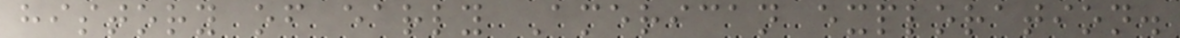history of early American exploration.
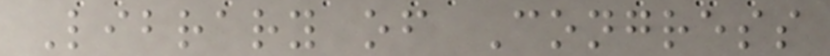Library of Congress
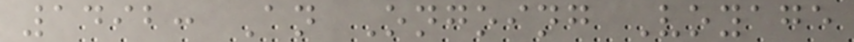1492: An Ongoing Voyage
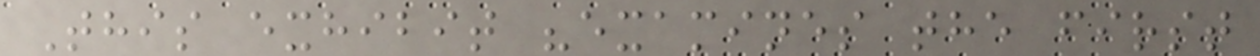This exhibit "examines the first
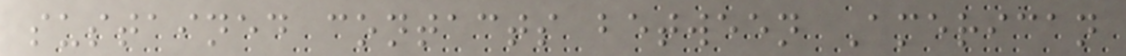sustained contacts between American
